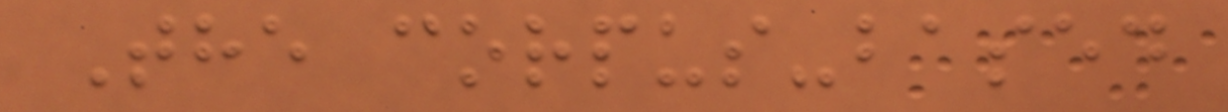The corpus-based
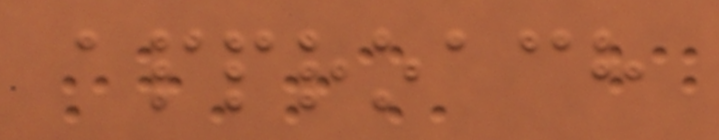approach
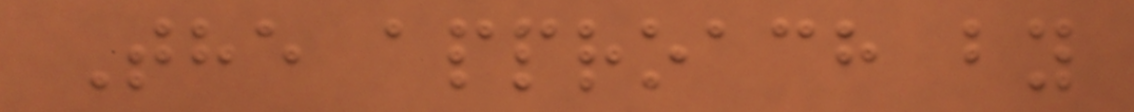The approach by
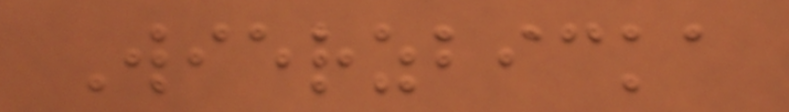Wierzbicka
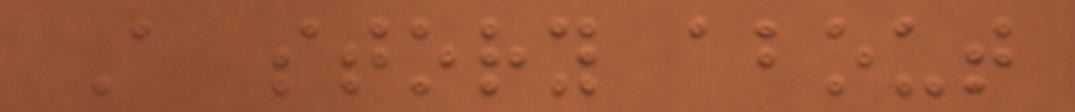A story about
